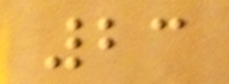23
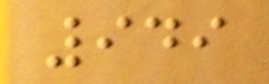949
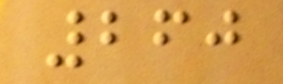260
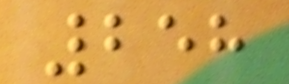258
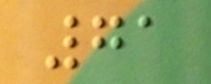71
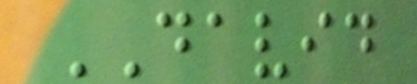DAVID
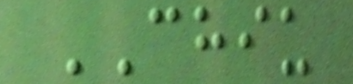CHIU
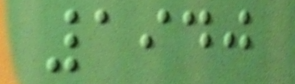1940
